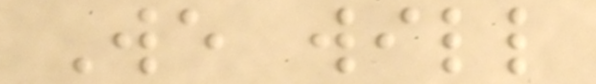We will
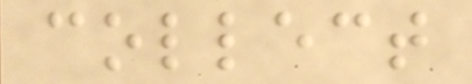collect
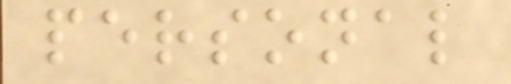personal
